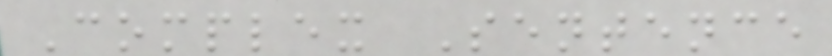Complex Sentence
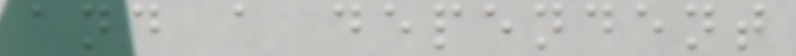and a dependent
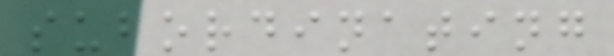subordinating
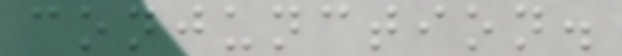conjunction.
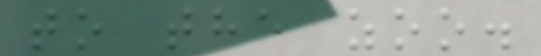to the zoo.
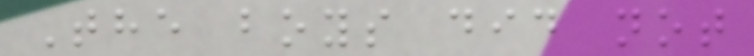The boys did not
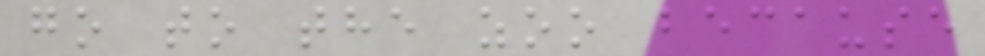go to the zoo because
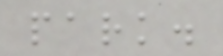park.
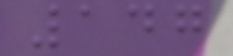147
